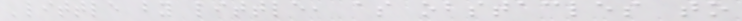'little by little, as obstacles to
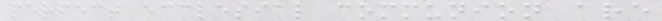perfect ecclesial communion are
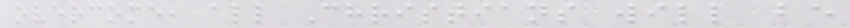overcome, all Christians will be
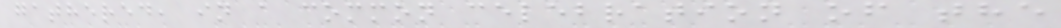gathered, in a common celebration of the
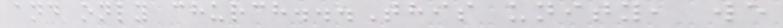and only church...This unity, we
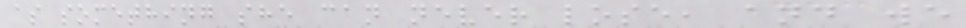as something she can never lose, and we
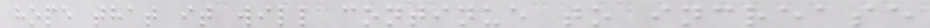hope that it will continue to increase
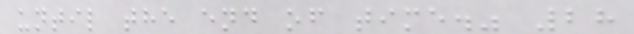until the end of time." 28
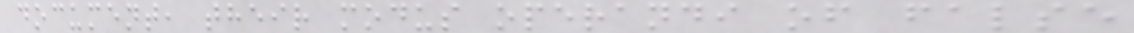document, their modus operandi of false
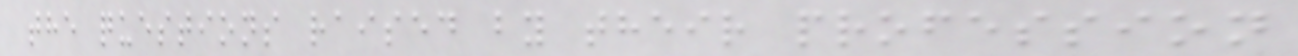the questions raised by their profession
